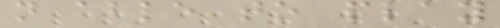not able to play
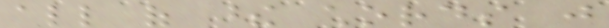all of these chords just
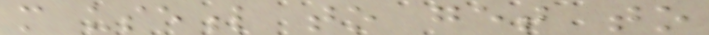more useful to get to
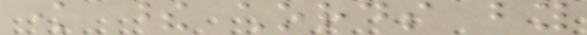know these chords by
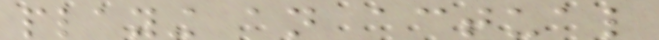playing an actual
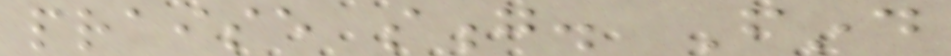praise song. Find
